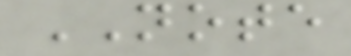NOTE
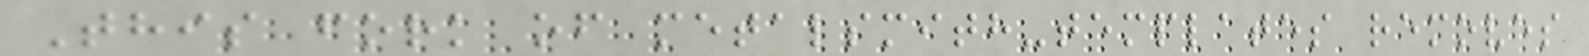This fork of metalsmith-templates removes
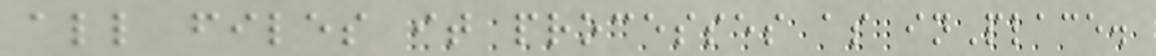all files it processes as inPlace.
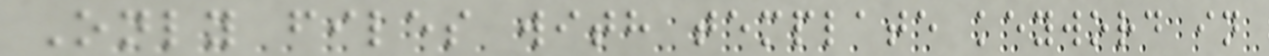Only files with template keyword in
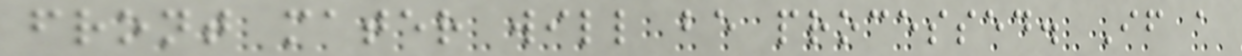front mater will be processed. If a
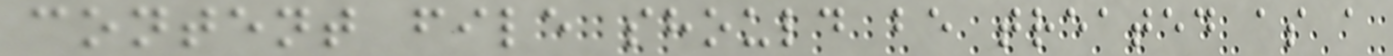content file should be treated as a
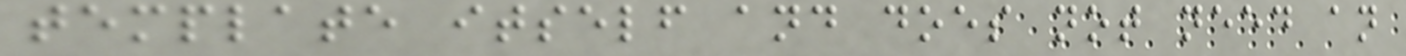template itself and does not need an
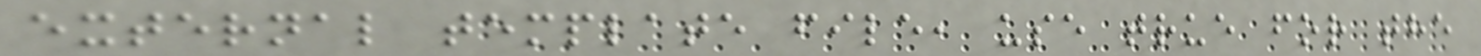external template file, use true for the
